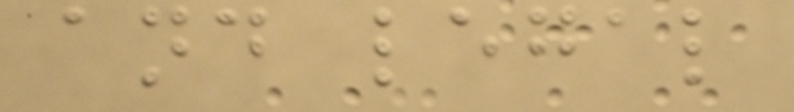and legal
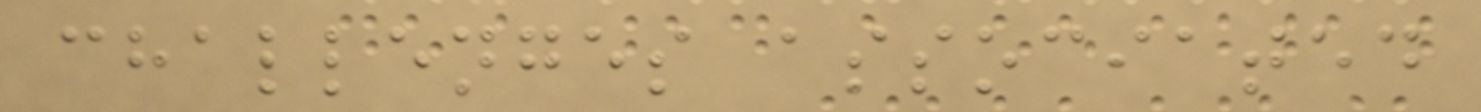challenges associated
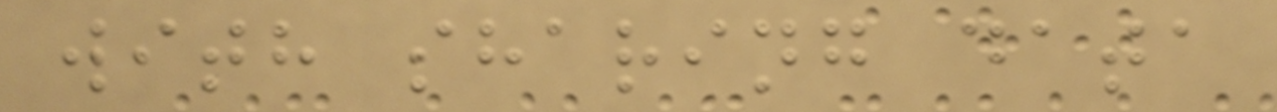with sharing data
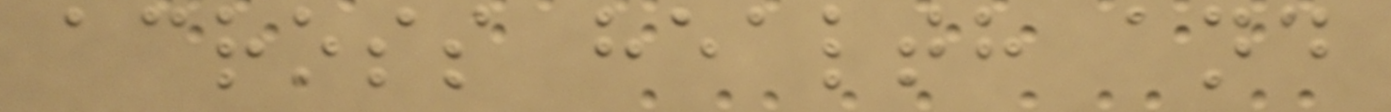across health and
